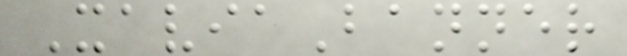XaviaBanner
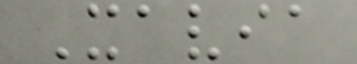Xavia
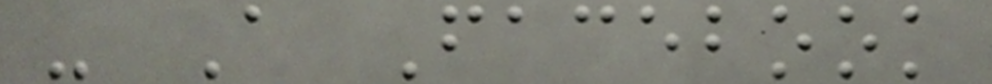- A Facebook
